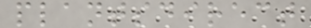plantsdirect
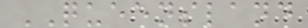QUEENSLAND
